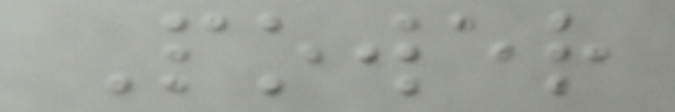Power
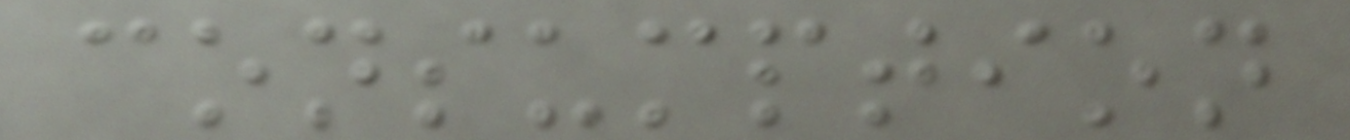consumption
